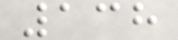138
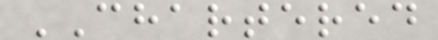CHARTERED
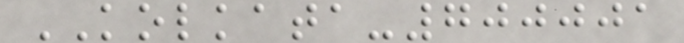KOLKATA-700001
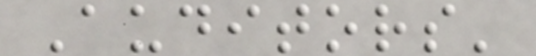Auditors'
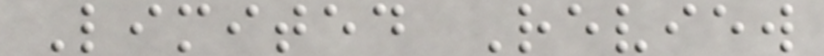Limited Review
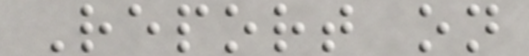Report on
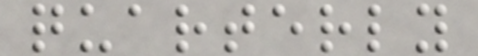quarterly
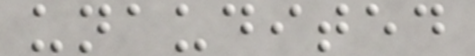unaudited
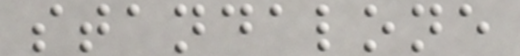standalone
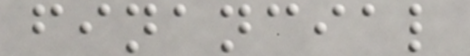financial
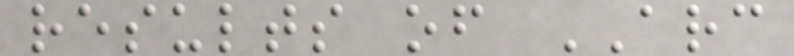results of ARC
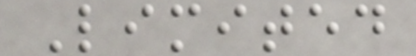Limited
